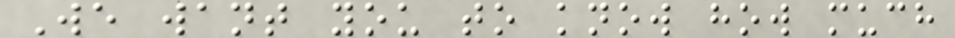We want you to know how much
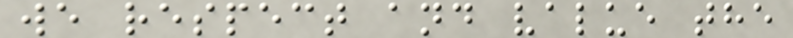we respect and value the
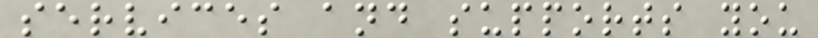services and supports you
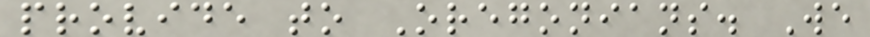provide to Oregonians. We
